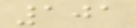101
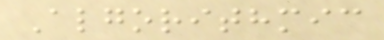Algorithmic
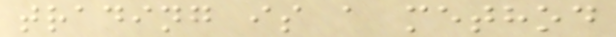trading is a method
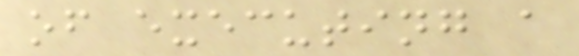of executing a
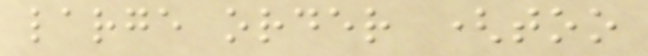large order (too
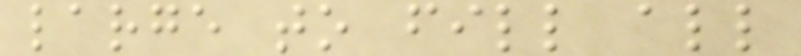large to fill all
